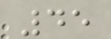45
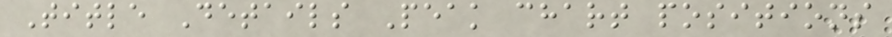Title Details Peak chart positions
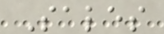Sales
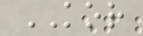KOR
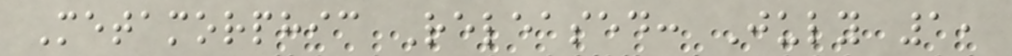Metamorphic Released: July 1,
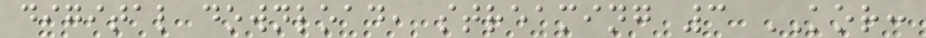digital download, streaming 3 KOR:
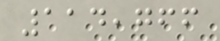114,766
